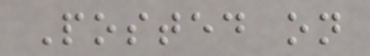Posted on
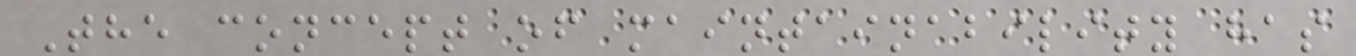The concept of maintainability has
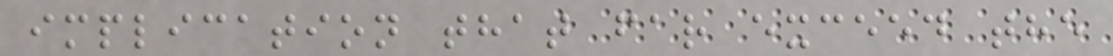implication that far exceed the
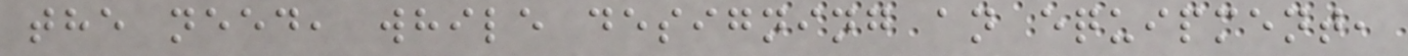the need, while designing an equipment,
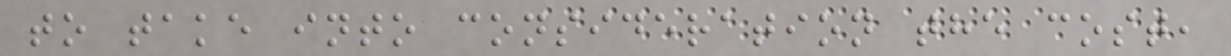to take into consideration the cost,
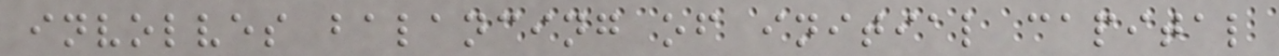involves balancing of initial capital
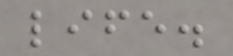life.
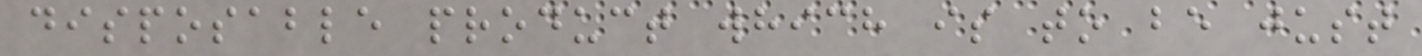disposable product which is to be just
